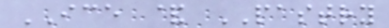ICE & PASTRY
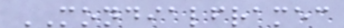MONDIALFRAMEC
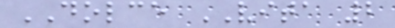DOLCE VITA 2
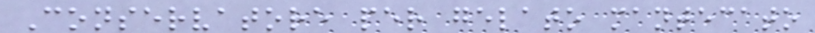Conservatore per gelato mantecato
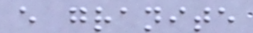e granite
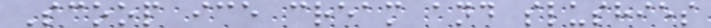Scoop ice cream and slushies
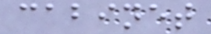cabinet
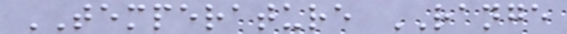TEMPERATURE RANGE
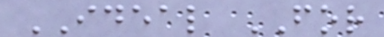IDEAL FOR
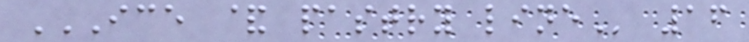ICE & PASTRY LINE 16
